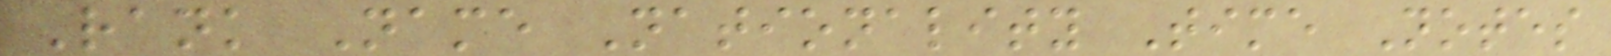Rank Name Nationality Time Notes
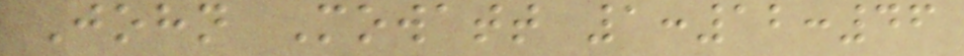John Mowatt 1:12:46
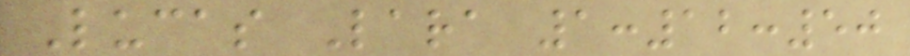Lucas Lara 1:12:50
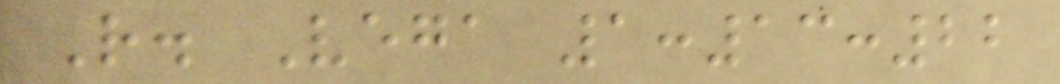R. Vega 1:13:22
